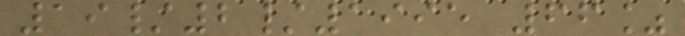19/2/1995 66%
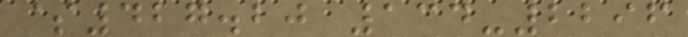$427.20 134-2296
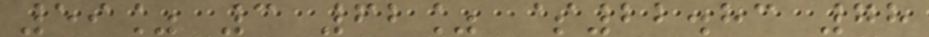59% 3 62% $22.83 78
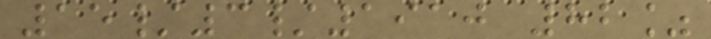15/3/1910 82%
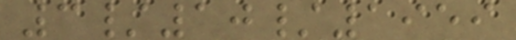3/10/1959
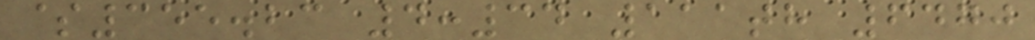$355.23 4:34 111th 6470
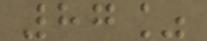87%
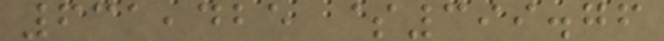631,425 $399.76
